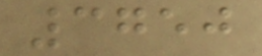3750
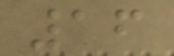16
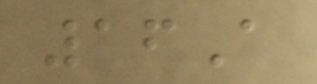16A
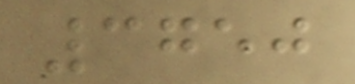3750
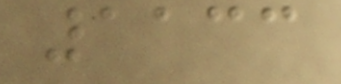1133
